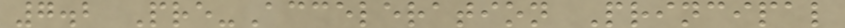7.2 Pre-Acceleration Principal
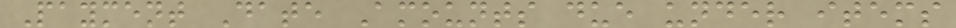Payment Date Amounts due under items
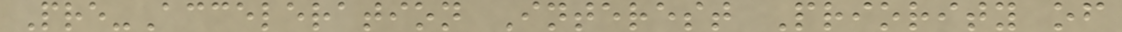Pre-Acceleration Interest Priority of
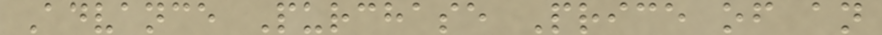Advance Purchase Price of an
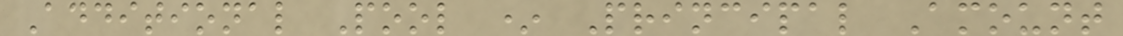Additional Pool * Principal Amount
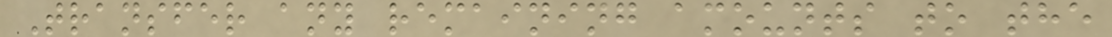Transfer any remaining amounts to the
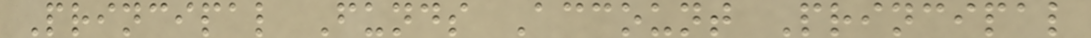Principal Funds Account Principal
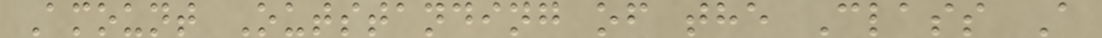Amount Outstanding of the Class A
